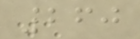260
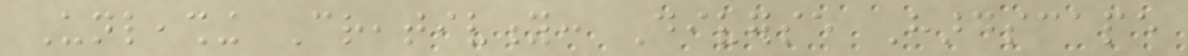Unleashing Creativity: Diverse Hardscape
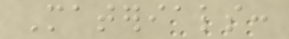Materials:
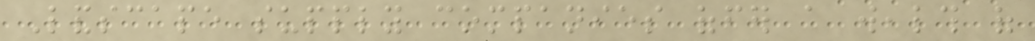Landscape supply companies offer a wealth of
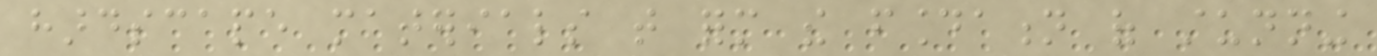hardscape materials that form the foundation of stunning
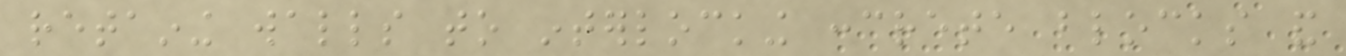retaining walls to interlocking concrete blocks and
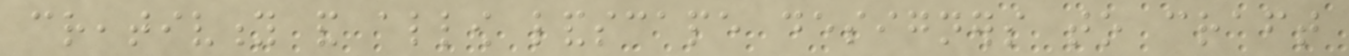creativity and allow landscape designers to craft
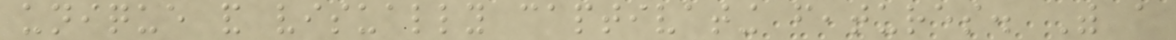unique and visually captivating features. With a
